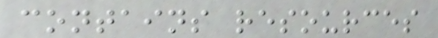contains resources
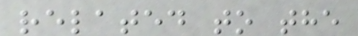related to the
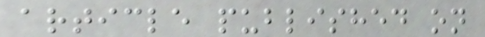article published on
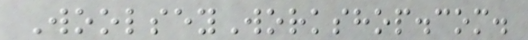WoolseyWorkshop.com.
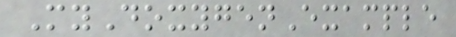MyDoxygenExample
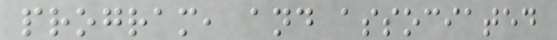program, and associated
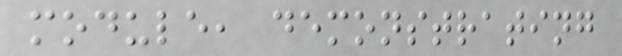module, demonstrating
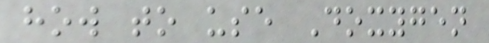how to use Doxygen
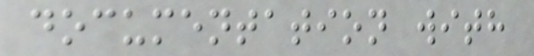documentation with
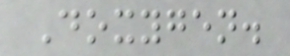Doxygen.
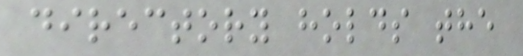directory holds the
